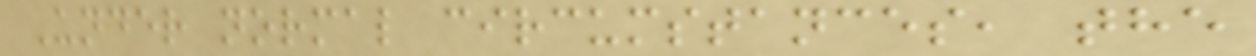Under normal circumstances, the
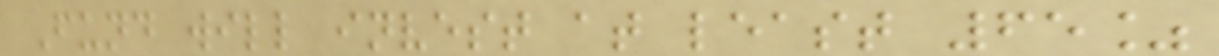Fund will invest at least 65%
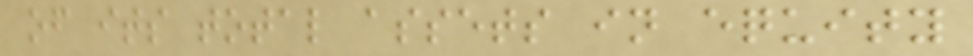of its total assets in equity
